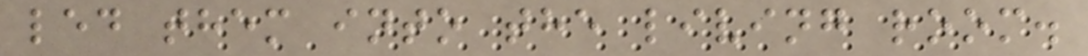led them into the living room.
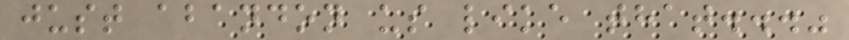just abandon us like that..."
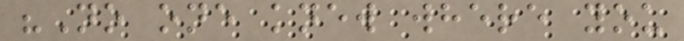"No one knew where you
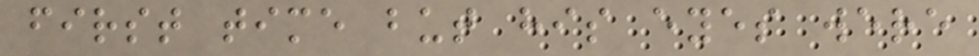first time but his eyes were
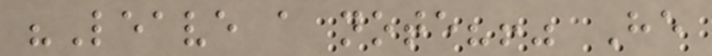"Leave a note?!" He
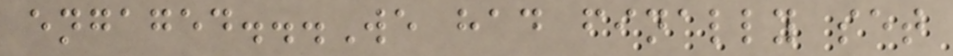engaged...We had finally set
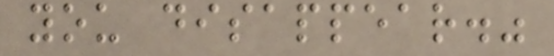you disappear."
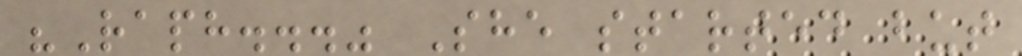"Raph..." She started but
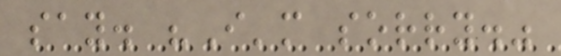say. "I'm sorry."
